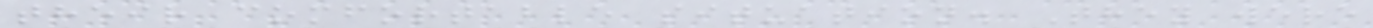their comfortable situation. They were
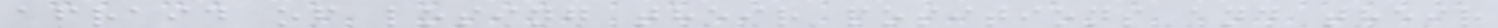afraid of losing their positions and their
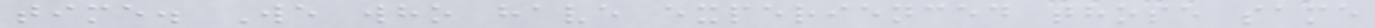time. We who have experienced those same
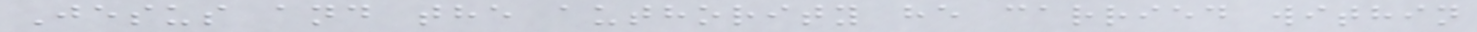Jesus and the authority he carried within
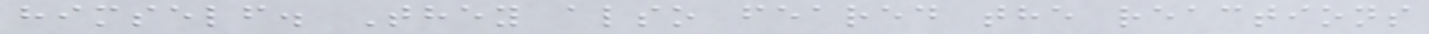himself. They also feared the reactions
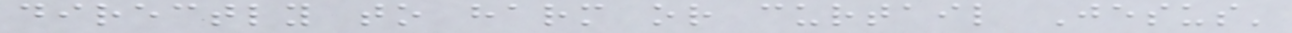directly to harm or curtail Jesus'
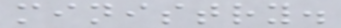ministry.
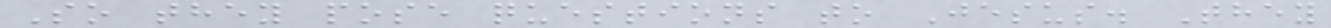So they pose questions to Jesus. They
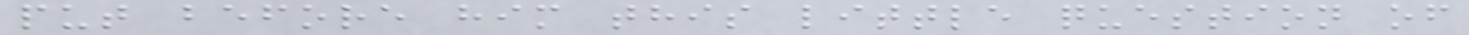put before him this little question of
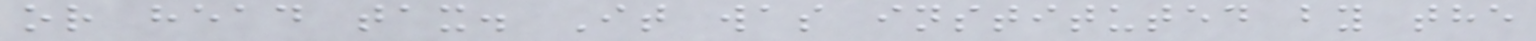or head tax. It was instituted by the
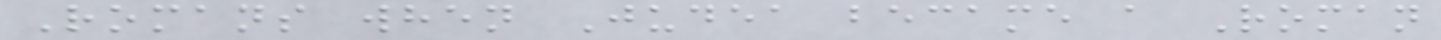Romans when Judea became a Roman
